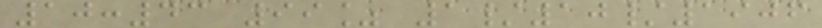10:43 99% 1/10/1906
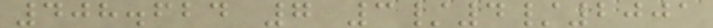408.624 7 3/4/2001
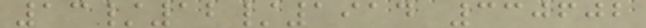13/12/1914 330602
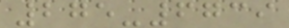275-6739
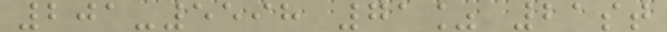201-5598 71% 21st
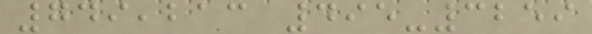749,213 495-3259
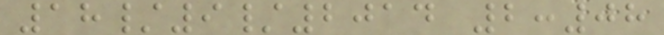18/9/2014 2:08
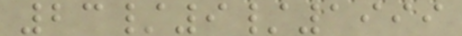23/9/1999
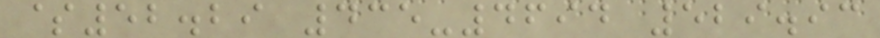$52.29 435-4694 529.93
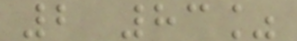2 83%
